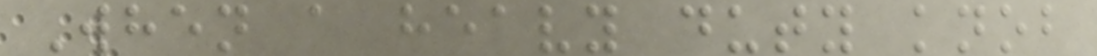When a heavy duty knob
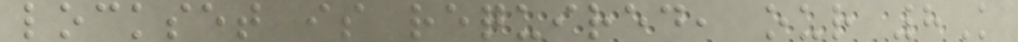lockset is required, our 8K
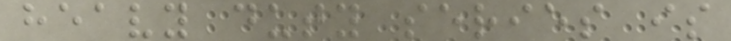heavy duty series is
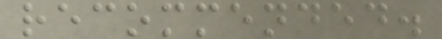recommended.
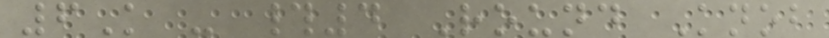6K - #4 Round Knob
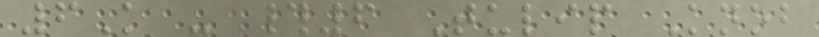6K - #6 Tulip Knob
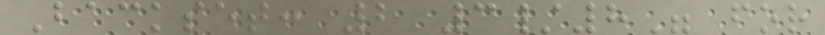Backset: 2 3/8" for
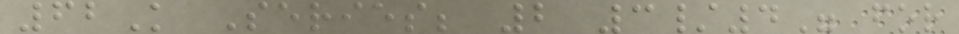62K Series; 2 3/4" for
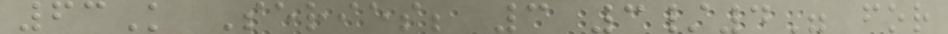63K Series; 3 3/4" for
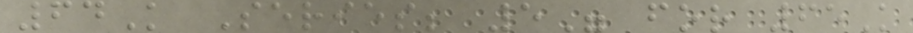64K Series; 5" for 65K
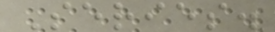Series.
